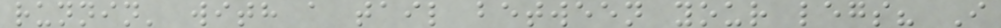runnin' with a tail between your legs? I
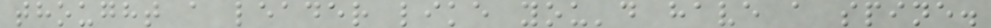thought a leader like you'd have a spine.
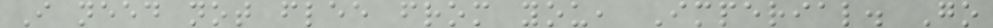I need not flee from you, Imperial. Go
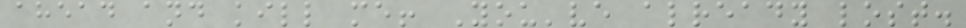ahead and kill me! You've already lost.
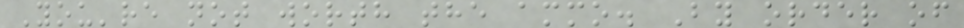You're not worth the ammo. By order of
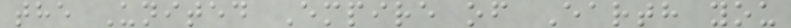the United Empire of Earth you
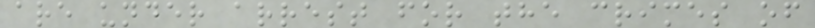are under arrest for the crimes of
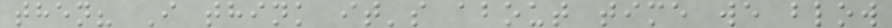then? I think it's about time we blow
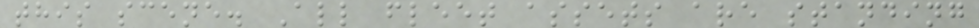this scene. All fleet assets are standing
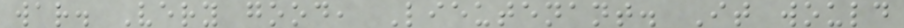war. Very good, Lieutenant. It would
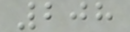208
